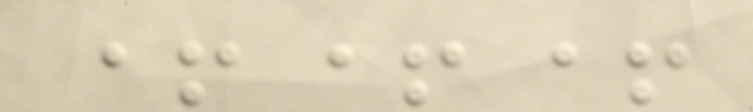+++
